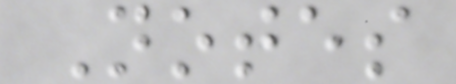Notes
